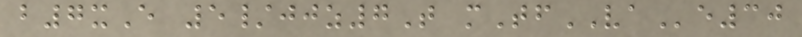b7xE 5/jjz7T mTfVAe30
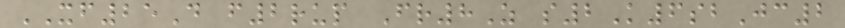XF25D f2rup Fr8Z s2K6sbJc2
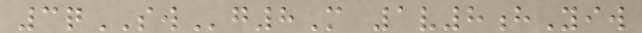3qSWg8M 1v8hYiw
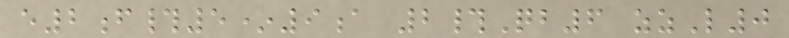e2f#5*9a 2#Qb6 zzL0
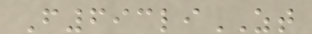F693liZT
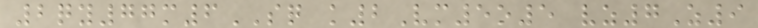2qy77m6SQ k2Vm5o5 vz7Z9
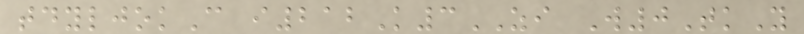tdyljokC i212K3ZI W0TkY
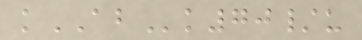kABk70/u
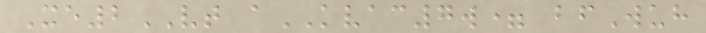Xe2VT aKVAC7w= bfWuh
